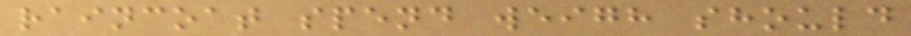raincoat spend weigh should
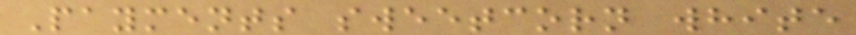Payments sweetcorn white
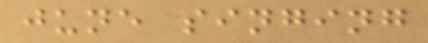june singing
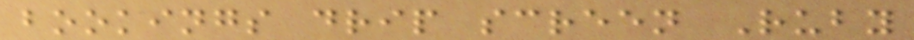bookings drip screen Ruby
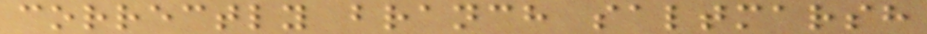correctly branch saltmarsh
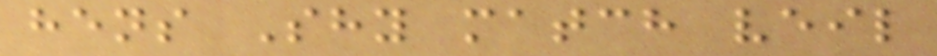hens Shy match veil
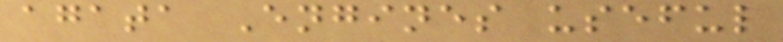agata Engines useful
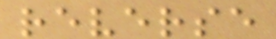reverse
